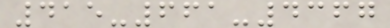415-661-4367
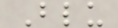Blu
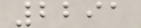2291
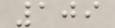109
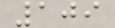109
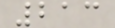213
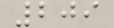209
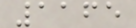1165
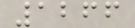1266
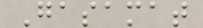Gasamat
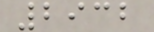2932
